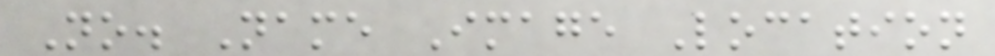No. Name Image Location
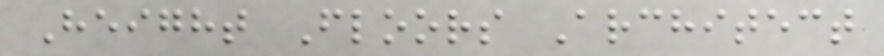Height Floors Architect
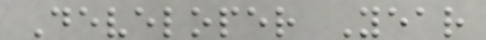Developer Year
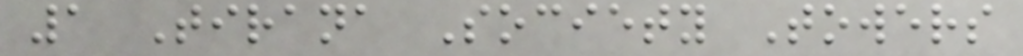1 Tirana Society Towers
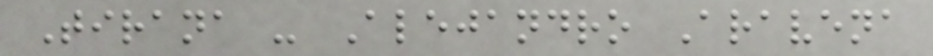Tirana - Alejandro Aravena
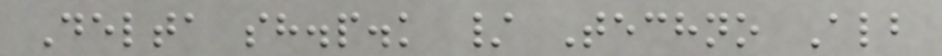Delta sh.p.k / Techno Alb
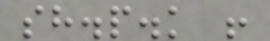sh.p.k !
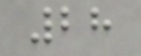28
